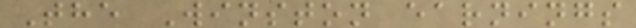The Winston earnings
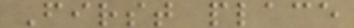First place
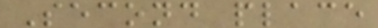Second place
